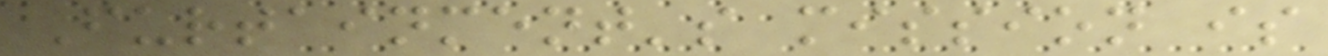Furtainment's mission is
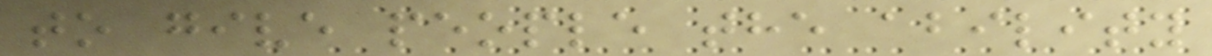to give people the ability
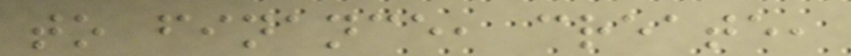to finance, create,
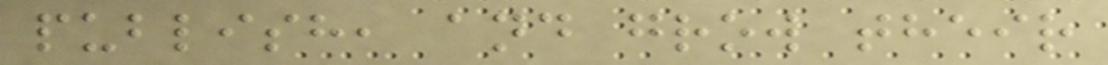publish, and grow their
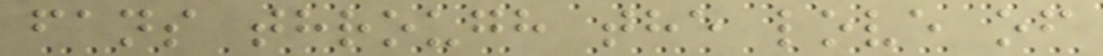fans through the love of
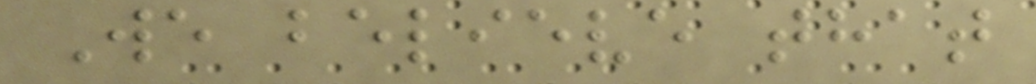We believe that
